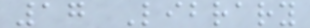17 Library
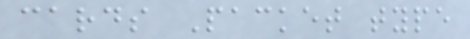cards Packet type
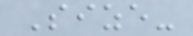Size-
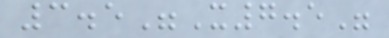3.5"X7.5"
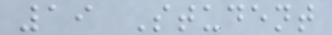19 Student
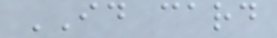ID card
